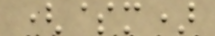($m)
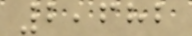2,682
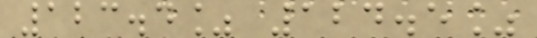123.4% 124.5%
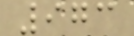973
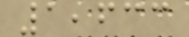1,633
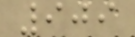909
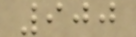900
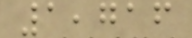1,716
